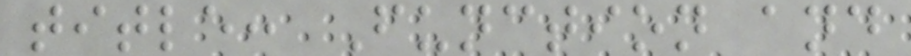title: Function and
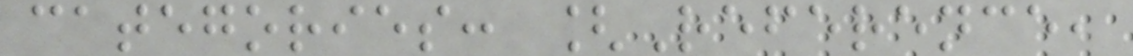categories: [Reference,
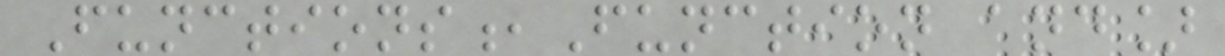Functions,Function and]
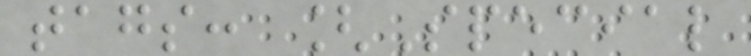tags: [Special
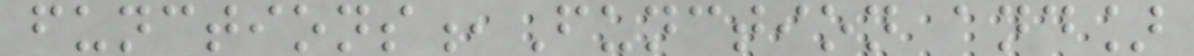functions,Function and]
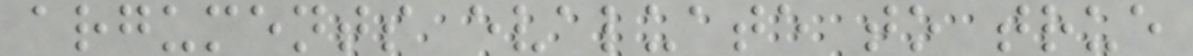arguments evaluate to true
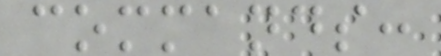commands:
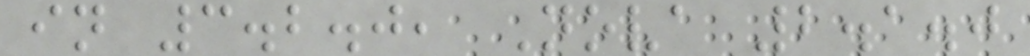in 3.2.0, Nova 2.1.0
